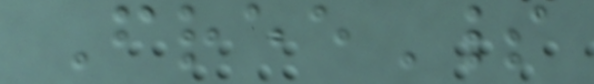FreeSpirit
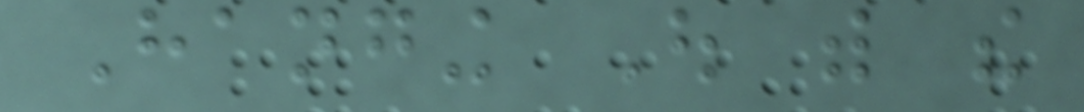Hanging Out with the
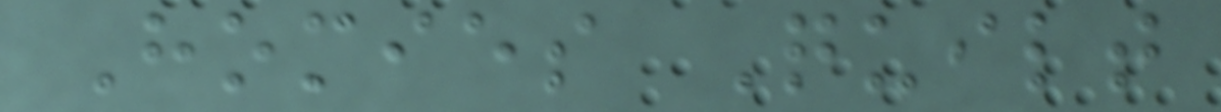Homies Quilt
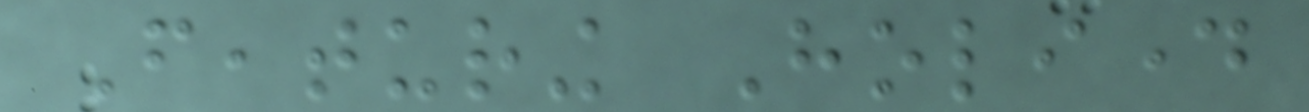Featuring Holiday
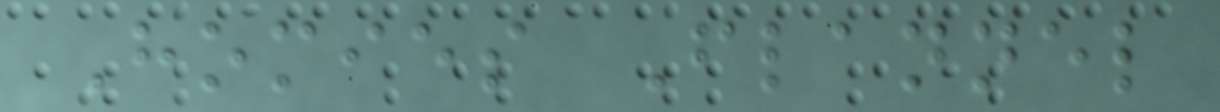Homies Flannel
